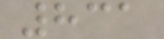831
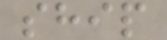ship
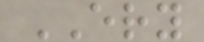ERY
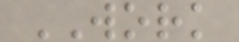WORK
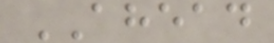AHEAD
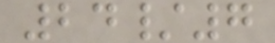24/7
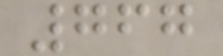767
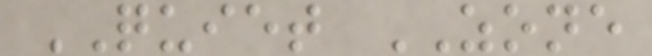QUIET ZONE
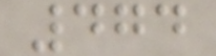474
